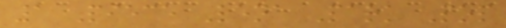1 Piece Lena Park Pop
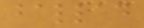ballad
